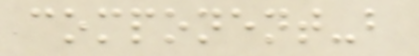component-b
